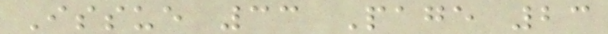Issue 33 Page 23
